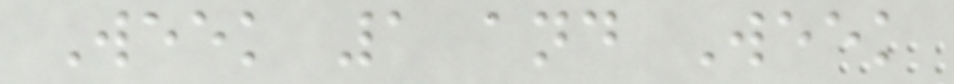Week 1 and Week
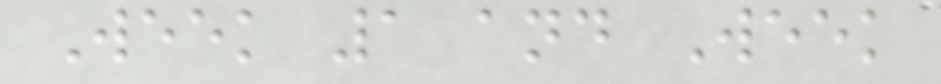Week 1 and Week
